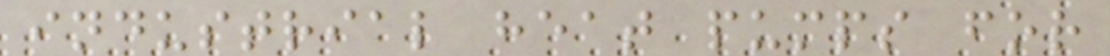industrial heat pumps for
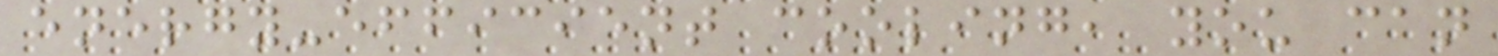energy-efficient cooling, you can
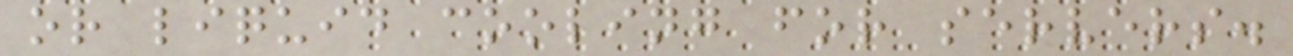or liquid cooling for servers.
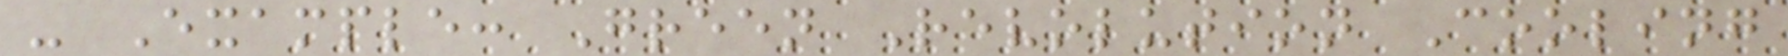- Example: Green Revolution Cooling
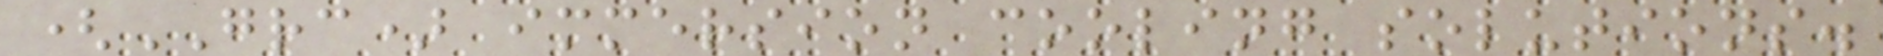(GRC) immersion cooling solutions.
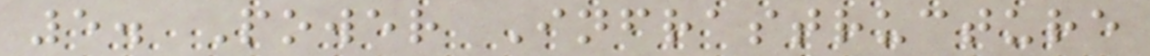5. Power Infrastructure
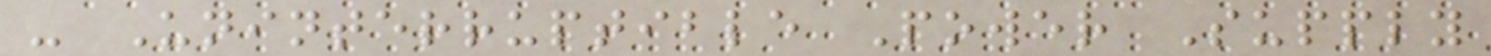- Uninterruptible Power Supply
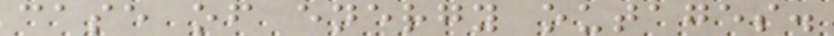case of energy outages.
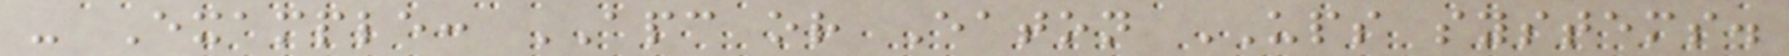- Example: APC or Eaton UPS systems.
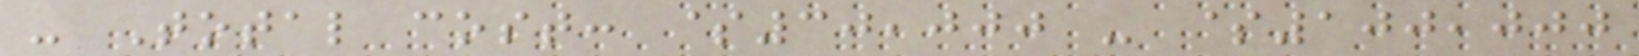- Total cost: $30,000 - $100,000
